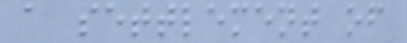a settlement of
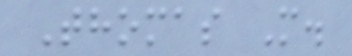Thomas M.
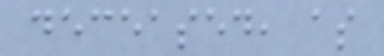deceased, as
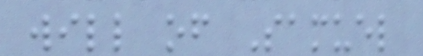will of Samuel
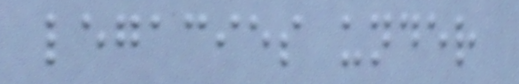legacies under
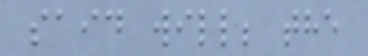said will; the
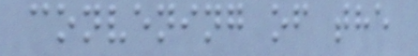convening of the
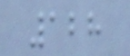128
